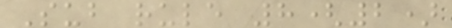Sub rule 8(2)
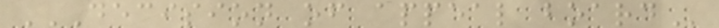DECISION OF APPEAL BOARD
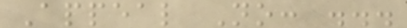Appeal No: ...
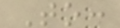To:
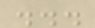...
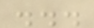...
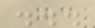...
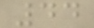44
